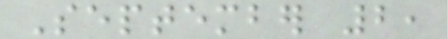September 2,
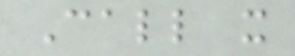Call it
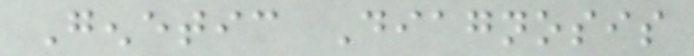Genetic Diagnosis
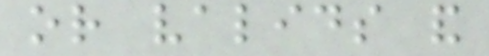or valids and
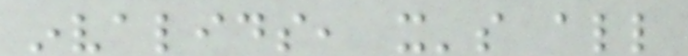invalids, it's all
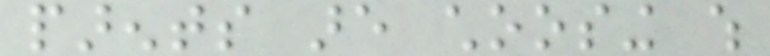parents are choosing which
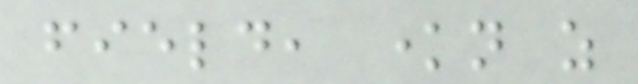field, known as
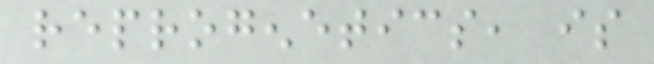reprogenetics, is
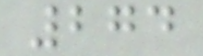274
